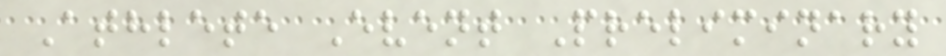Athlete Event Preliminary
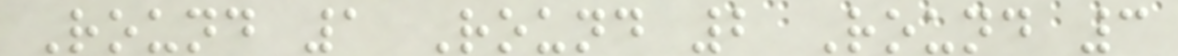Round 1 Round 2 Round 3
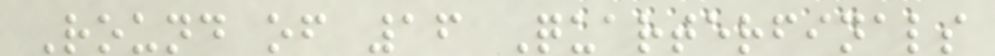Round of 16 Quarterfinals
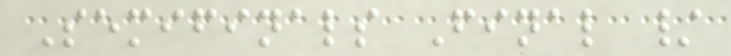Semifinals Final /
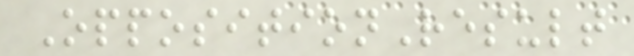OppositionResult
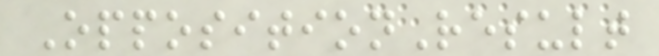OppositionResult
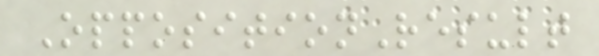OppositionResult
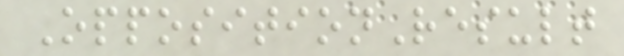OppositionResult
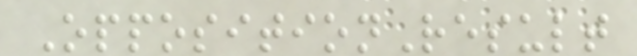OppositionResult
